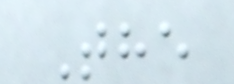The
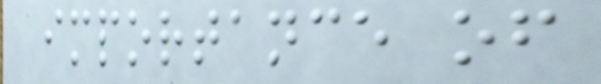importance of
